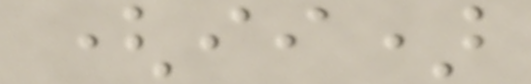(ii)
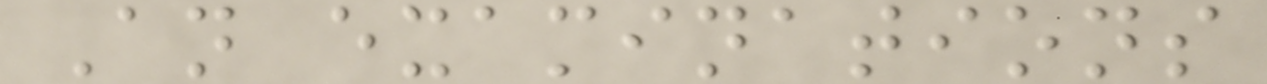An examinations
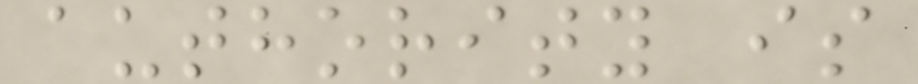authority is
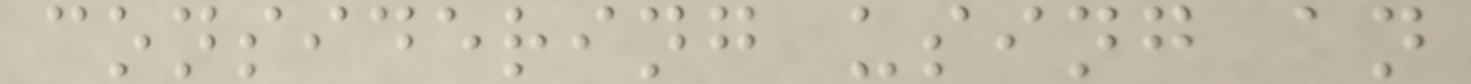considering using an
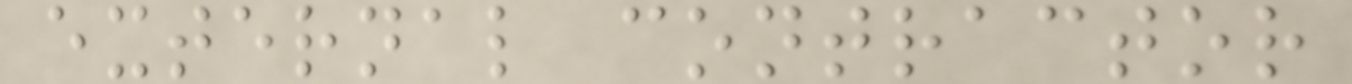external contractor
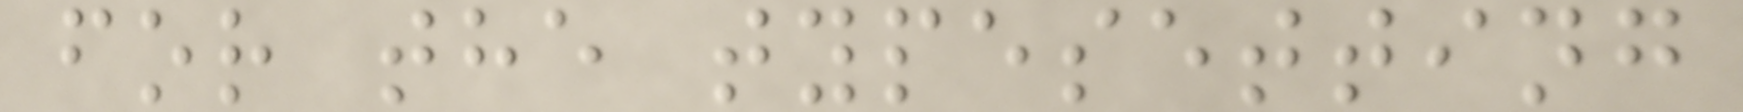for the typesetting
